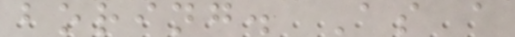boring. As a
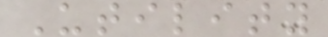Utility
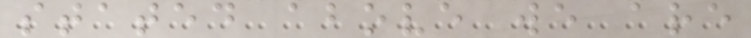stated above we are
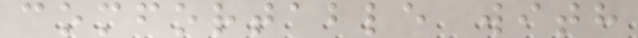comfortable with
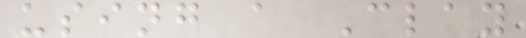using a Clay
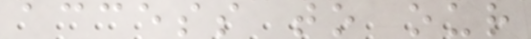access to our
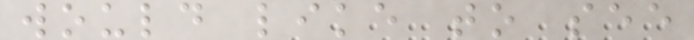would like to see
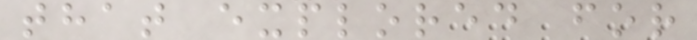that explored for
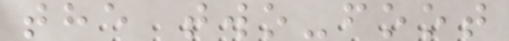the two-foot
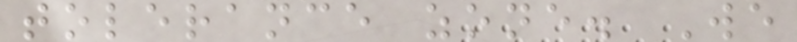tolerance zone. We
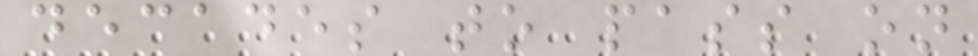decades to pass on
